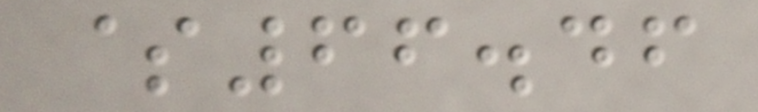$66.46
